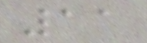11
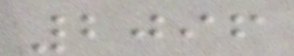2096
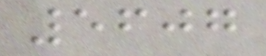5607
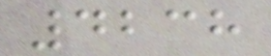4238
